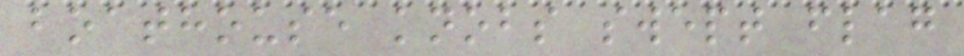boathouse knobs swept flag
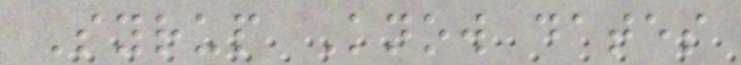Syrup Know dates
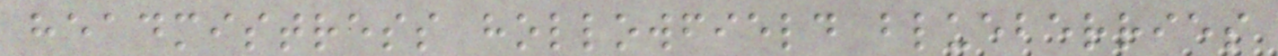headmistress hollowfield blueberries
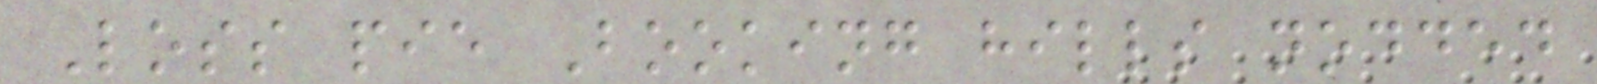Loss pie Booking hills nodded
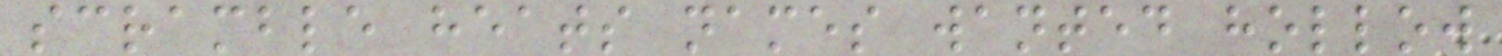scramble heats names wanted hollow
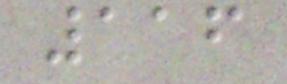116
